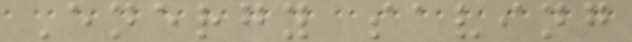Energy saving
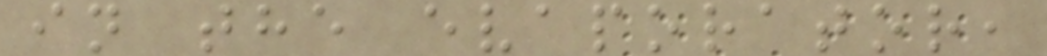in the evaporator,
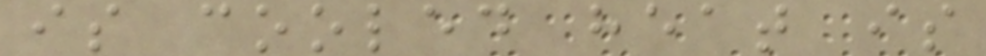is cooled heat is
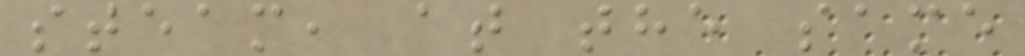steam, at the same
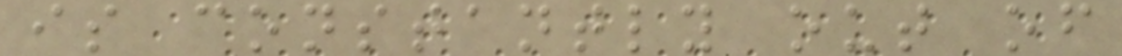is constantly out of
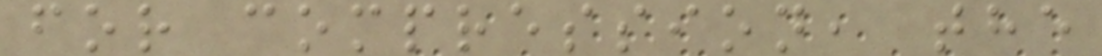for compression, the
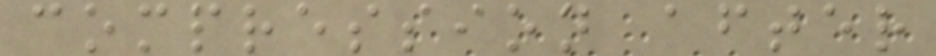compression after
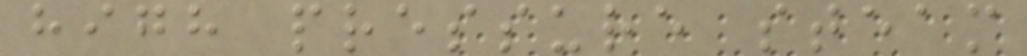high pressure steam
